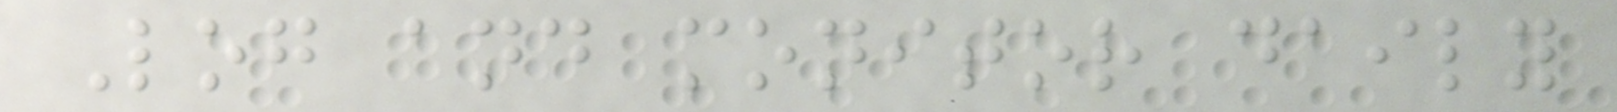Log and monitor daily
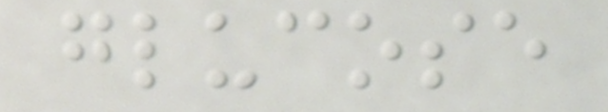glucose
